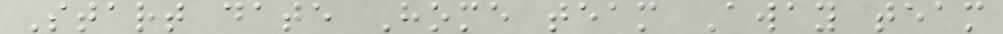Start date Home team Away team
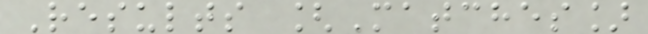Results [Matches]
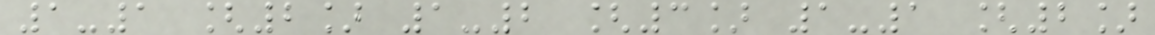1-1 [2] 1-2 [3] 1-1 [2]
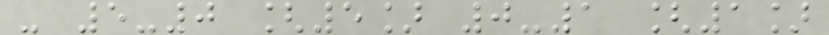- 5-0 [5] 0-1 [1]
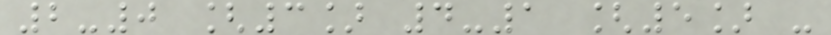2-0 [3] 4-1 [5] -
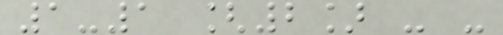1-1 [2] - -
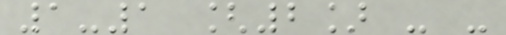1-1 [2] - -
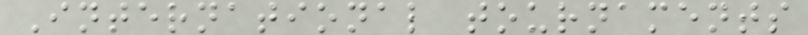International tournaments
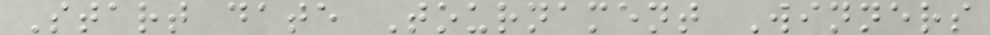Start date Tournament Winners
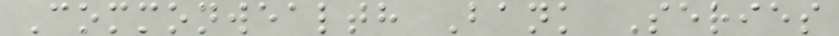Commonwealth Bank Series
